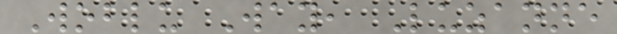Woblu Way, Luzanne
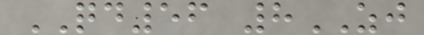QD56 8ZJ
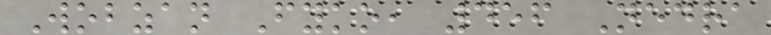Wobzan Fyko, 456 Nedra
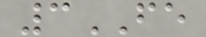3FE
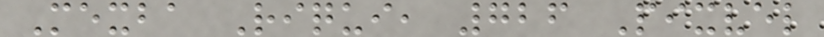Mexba Riqui, 726 Pixvel
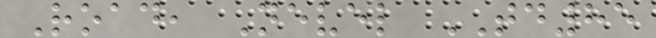Road, Nevel TD85
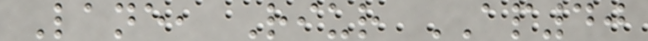Lane, Riur AP40
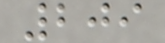209
